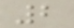2
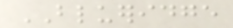BLUERIDGE
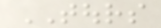TOURS
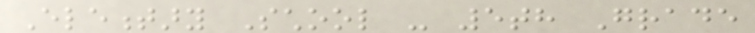Elementary School - 5th Grade
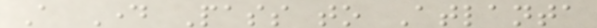A Day Pass to Atlanta
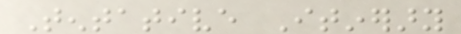Tentative Itinerary
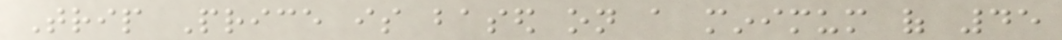Trip Price is based on a minimum of 45
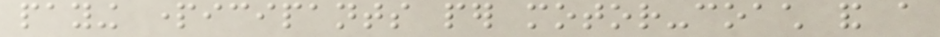paying participants per motor-coach and a
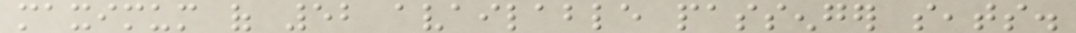maximum of 52 available passenger seats.
